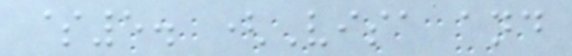$5. (Visa and
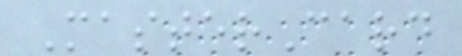MasterCard
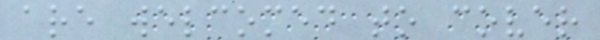are welcomed to cover
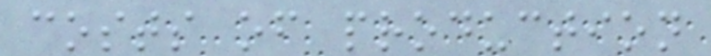costs of production
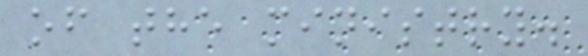of the ministry.
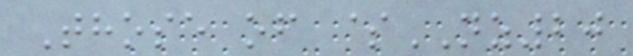Those of $NZ20
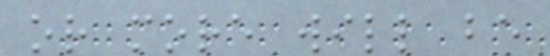or more will be
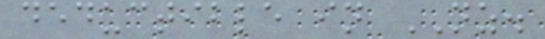deductible in NZ.
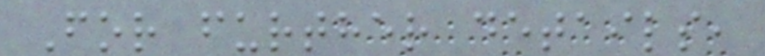For further details,
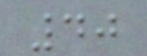40
